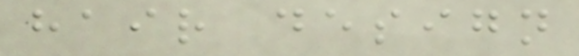hair design
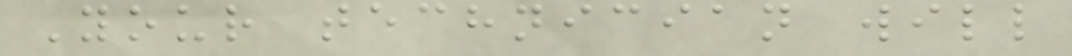Your technician will
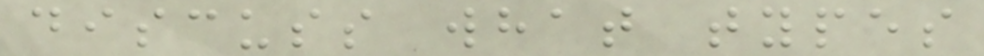discuss what types
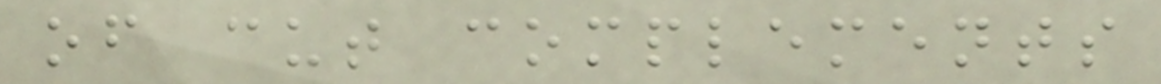of cut complements
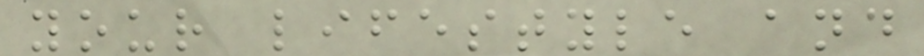your lifestyle and
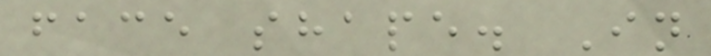face shape. In
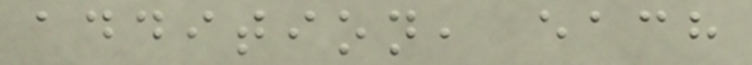addition, each
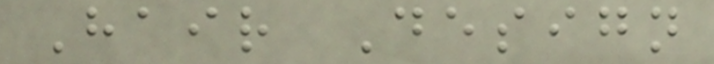Hair Design
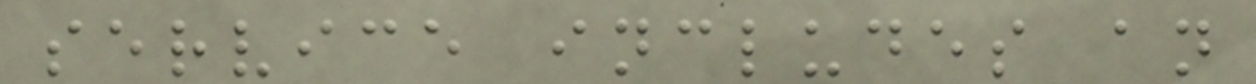service includes an
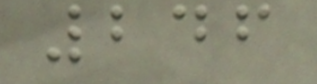246
